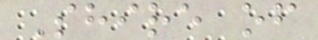Shire of
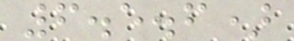6.5.6)
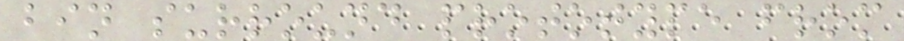bin surround prototype from
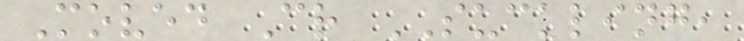Moved Cr SUCKLING,
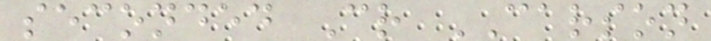seconded Cr CARSON
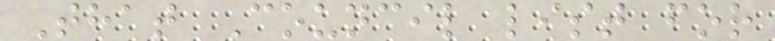That Council list for
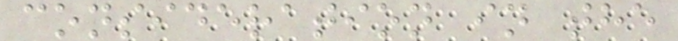consideration in the
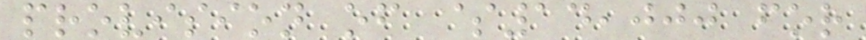provision of $14,000 for
